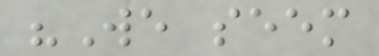"We seem
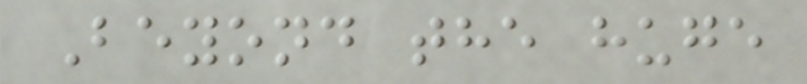Beyond the huge
